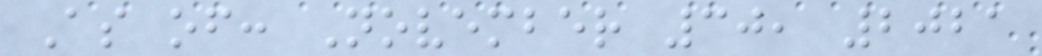As of: November 30, 2021
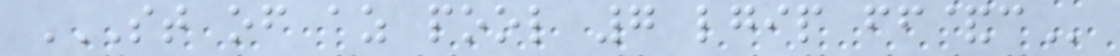ST OF AZ POOL 7 LGIP FF&C
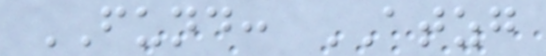FUND: ATZG
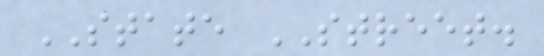STATE STREET.
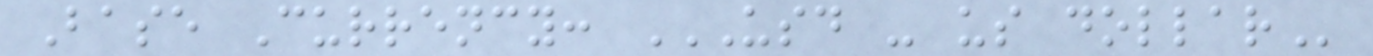Base Currency: USD - US DOLLAR
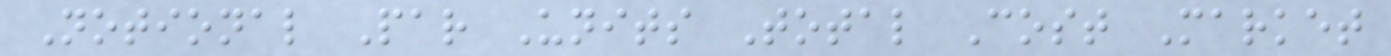Notional Par Units Total Cost Market
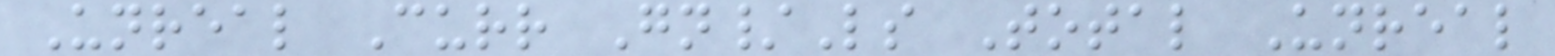Unreal Curr Gn/Ls Total Unreal
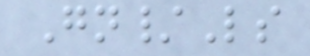Gn/Ls
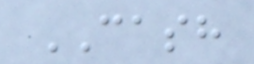CASH
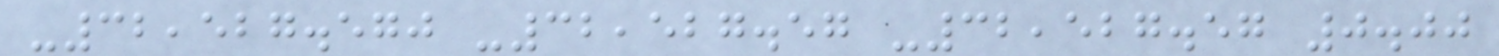-32,527.570 -32,527.57 -32,527.57 0.00
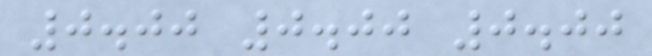0.00 0.00 0.00
